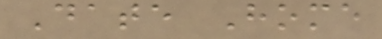Date Home
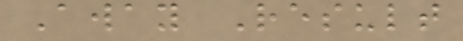Away Result
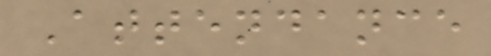Attendance
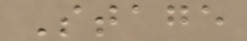Stage
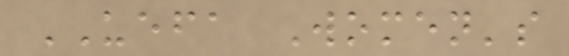UEFA Women's
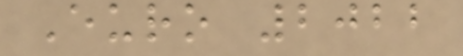Euro 2022
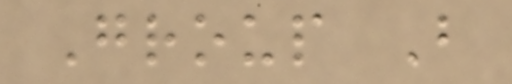Group B
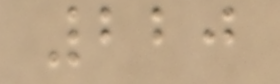220
